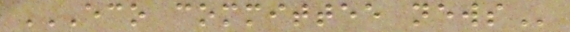ECO COMMITTEE NEWS
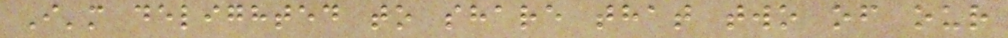I'm delighted to share that two of our
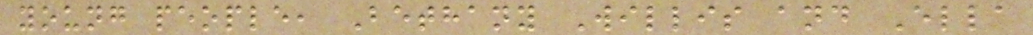young people, Bethany Willis and Ella
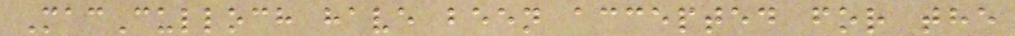MacCulloch have been accepted for the
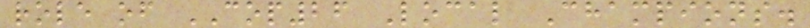role of COP26 Local Champions.
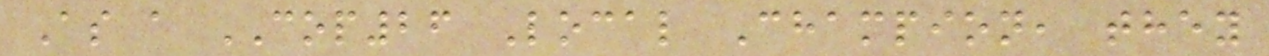As a COP26 Local Champion, they
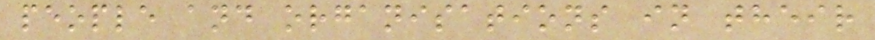people and organisations in their
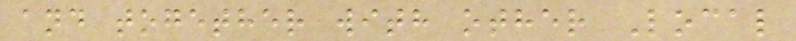and together with other Local
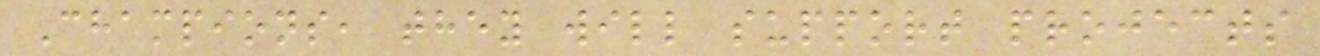Champions, they will support projects
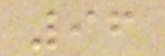96
